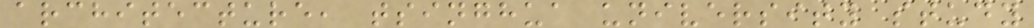architecture, tsinghua university study
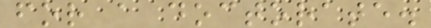for a doctorate.
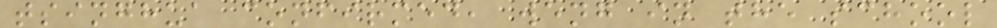tsinghua confirmed, weng in the school
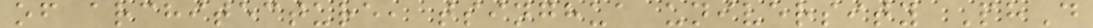of architecture, tsinghua university PhD
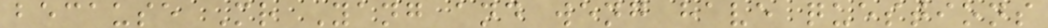because Mr Yang and weng have questions
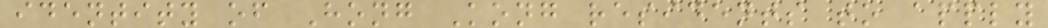identity of Hong Kong residents to apply
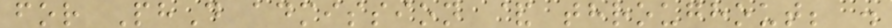for PhD admission & throughout; .
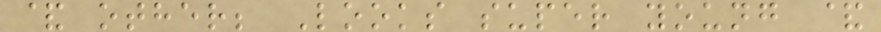& other; Looks super young &
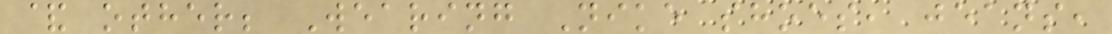& other; Wearing Nike shoes, jeans,
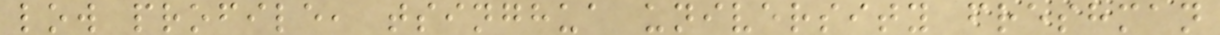low profile, tsinghua university freshman
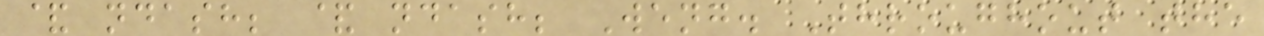& ndash; & ndash; Weng. Throughout the
